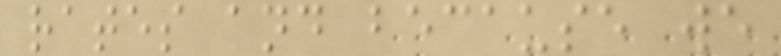rates and because we
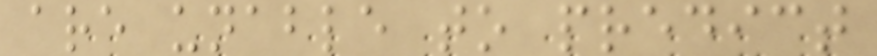are unable to predict
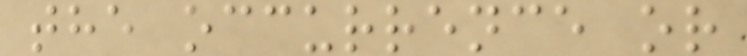the occurrence or
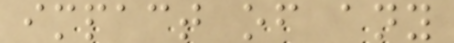impact of any
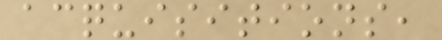acquisitions,
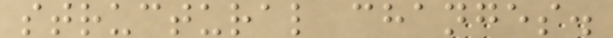structural changes.
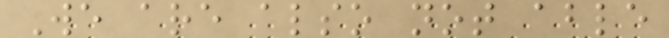We are also not able
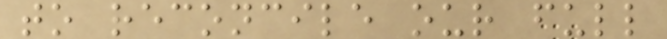to reconcile our full
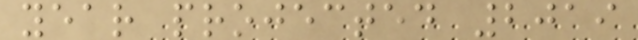year projected 2019
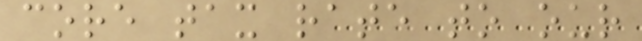core tax rate to our
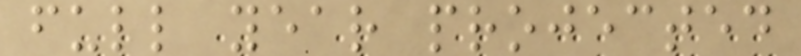full year projected
